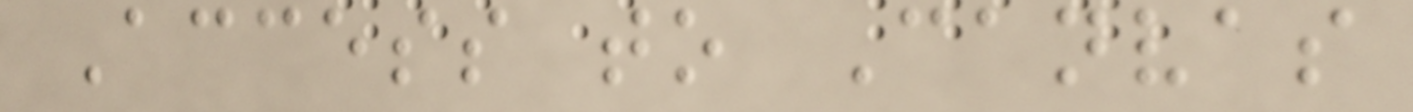Access to Canvas
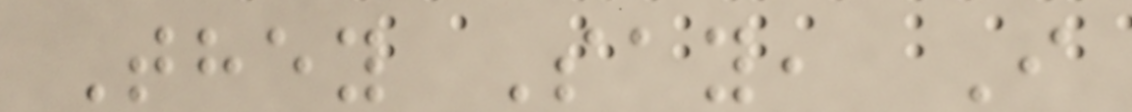They Say, I
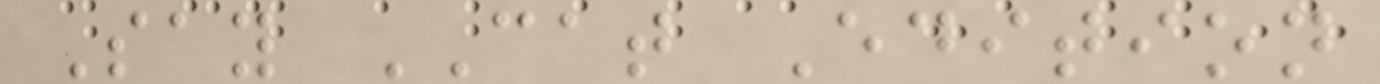Say CAT Edition
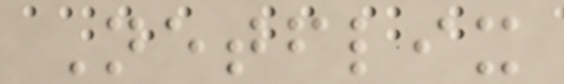Netflix
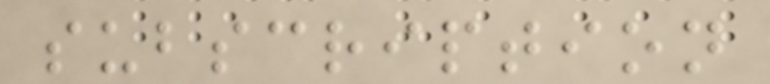subscription
